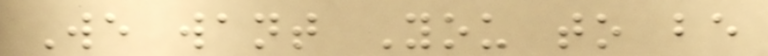We want You to be
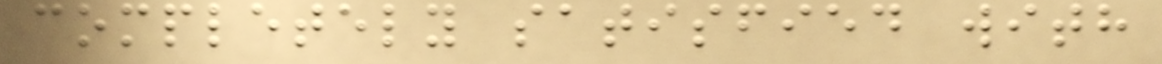completely satisfied with
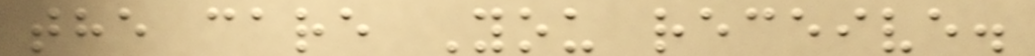the care You receive.
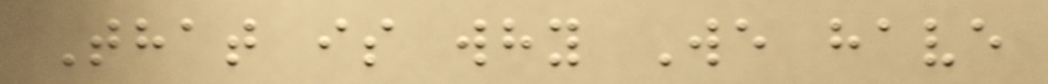That is why We have
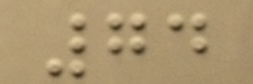74
